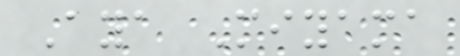Aya Miyama
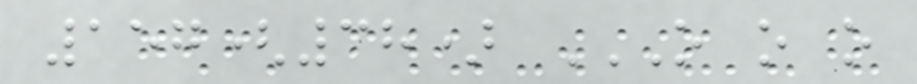157(38) O O O
